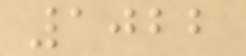1022
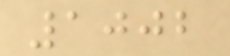1002
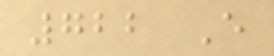722 E
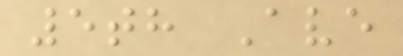5th Ave
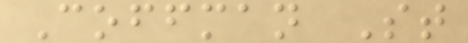Coffman St
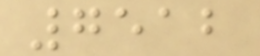7512
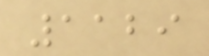1129
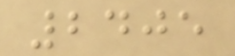2405
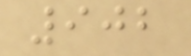902
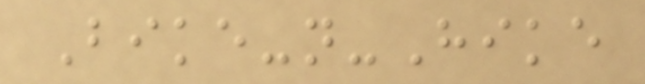Bike-n-Hike
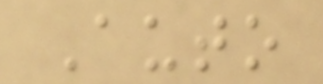Auto
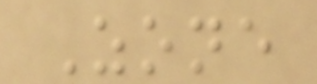Zone
